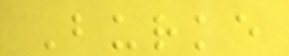Burke
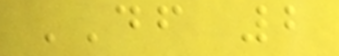DF 2
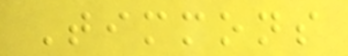Timmons
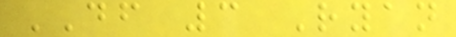DF 3 Ryan
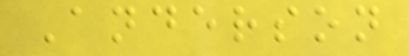Anderson
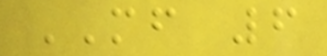MF 6
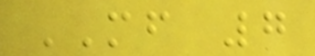MF 7
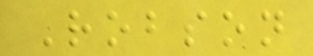Robson
